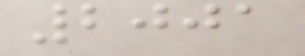2001
